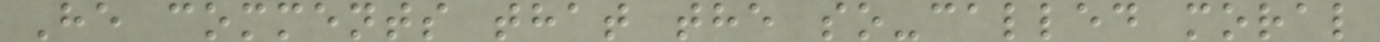He comments that the so-called moral
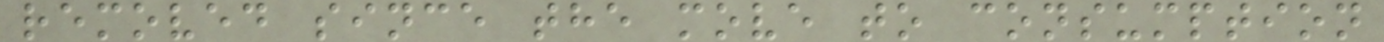removed since the move to consumption
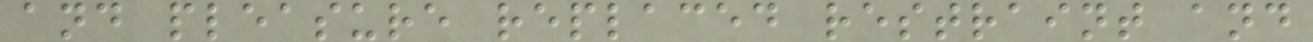and pleasure replaced restraint and
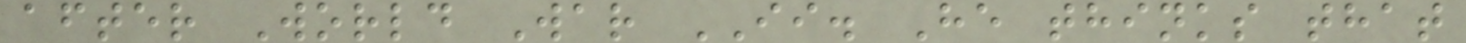after World War II. He thinks that
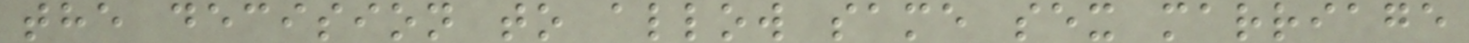the decision to allow same sex marriage
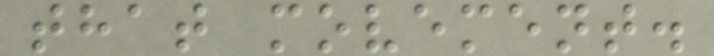that movement.
